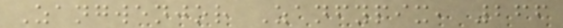Zangwenjor Zanfypix, 266
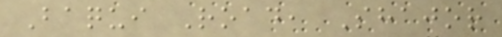Baqui Road, Shajor
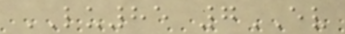LU85 7EV
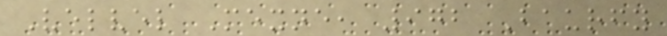Velvel Mexne, 972 Baurfy
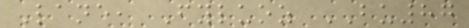Lane, Fyluoz BU87
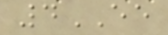4EE
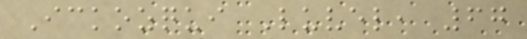Ickozqui Luvel, 67
